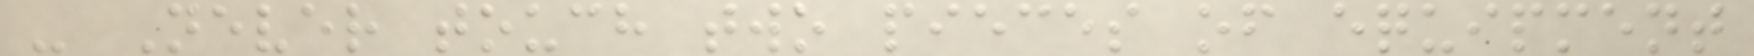- Never touch two pieces of equipment
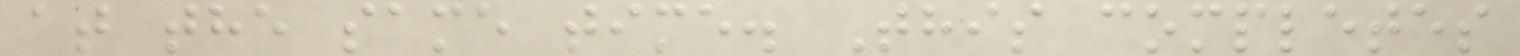at the same time. This completes
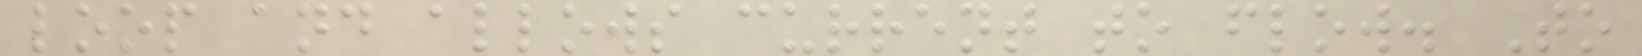loop and allows current to flow. To
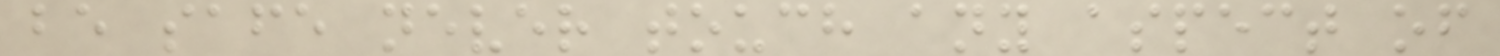be safe never touch any aspect of
